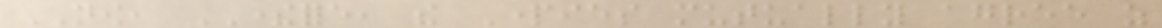NOW, THEREFORE, the Parties mutually agree as
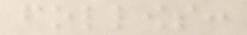follows:
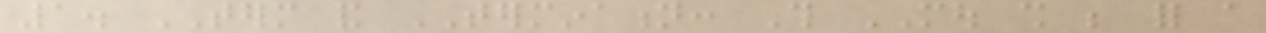1. TERM and TERMINATION: This MOU shall be for a
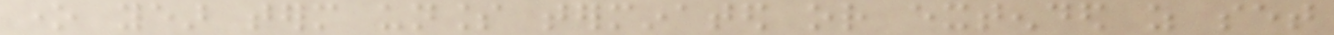one year term unless terminated or extended as set
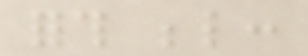forth below:
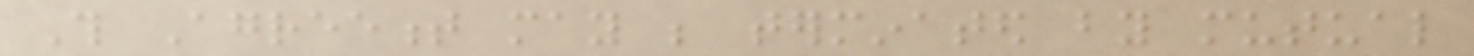This Agreement may be terminated by mutual
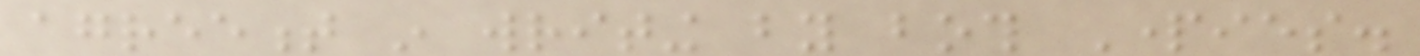agreement in writing by both Parties.
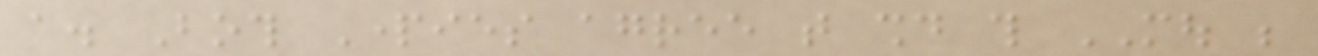a. Both Parties agree that should this MOU be
